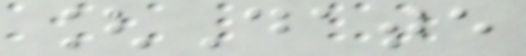[Date
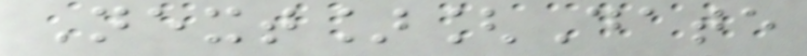Next][Date
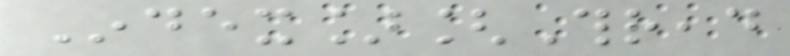Index][Thread
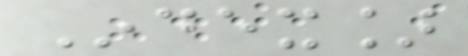Index]
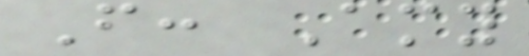From: Amy
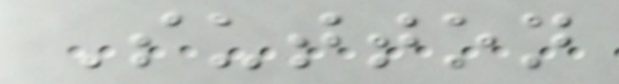Sutton
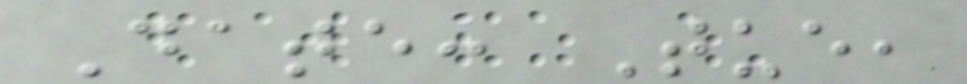Date: Tue,
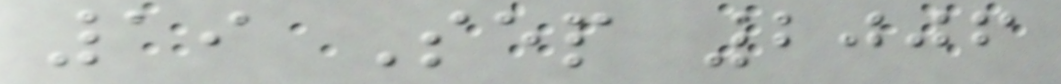19 Sep 2006
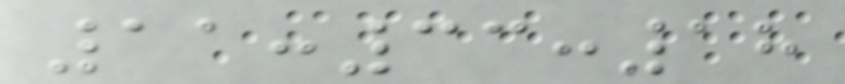11:33:18
